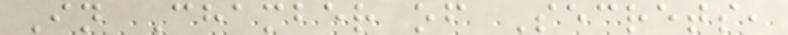In Chamber of Secrets,
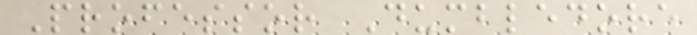Professor Dumbledore
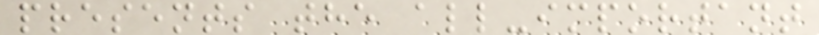presents the all-important
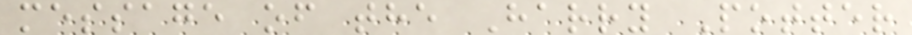message of the Harry Potter
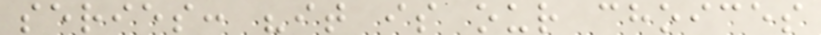series: "it is our choices
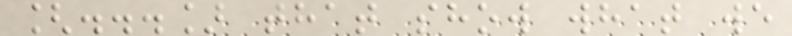[...] that show what we
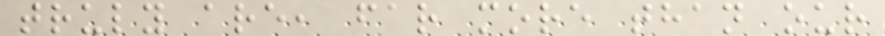truly are, far more than our
